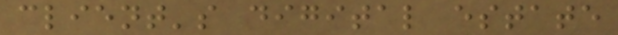client's digital estate
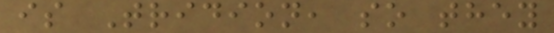is Tridion, so they
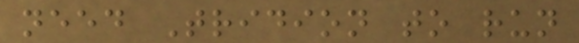need Tridion to run
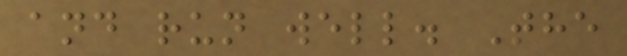and run well. The
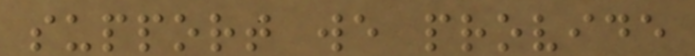support we provide
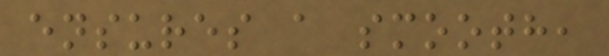ensures a smooth,
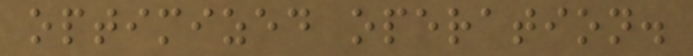optimized operation.
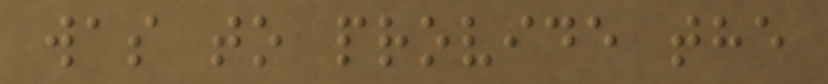was to provide the
